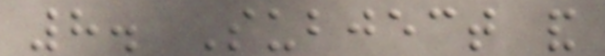8. Subject and
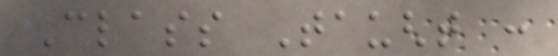Class Taught :
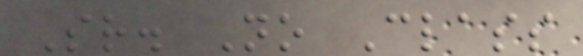Sr. No Class
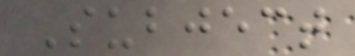Subject
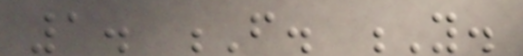1. F. Y.
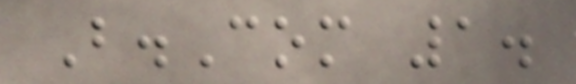B.Com 1.
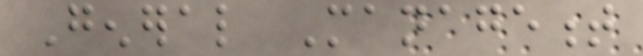General Management
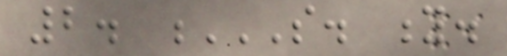2. S. Y.
